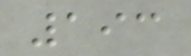193
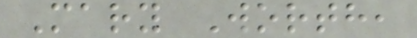Mary Worth,
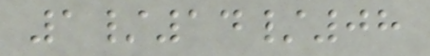1/14/08
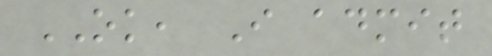OK, I admit
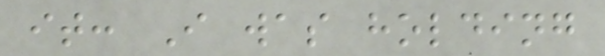it: I was holding
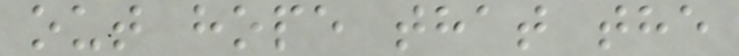out hope that the
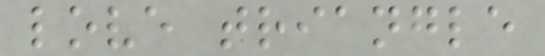love triangle
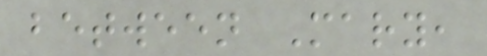between Mary,
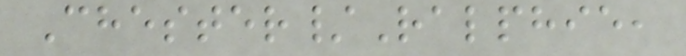Chester/Ralphie,
